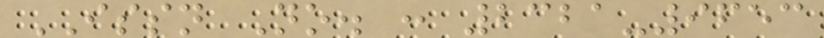ISSN No. : 2321-9653
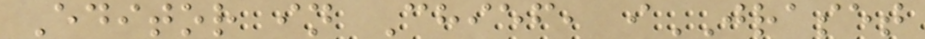Editor in Chief, iJRASET
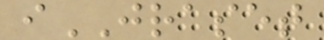iJRASET
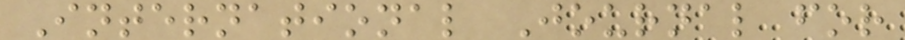International Journal for
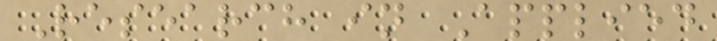Research in Applied
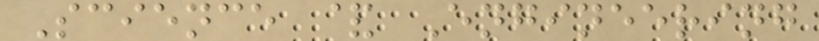Science & Engineering
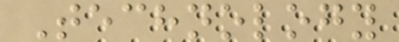Technology
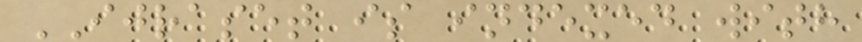IJRASET is indexed with
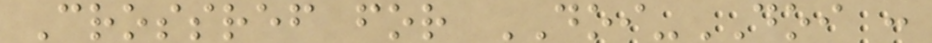Crossref for DOI-DOI :
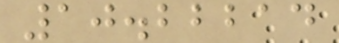10.22214
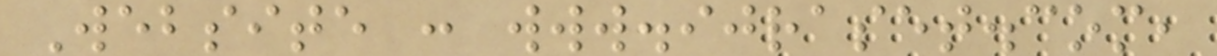Website : www.ijraset.com,
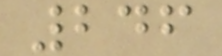246
